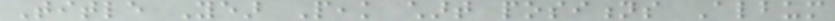Title Year Peak chart positions Album
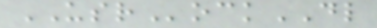USRockDL
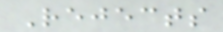Rejects
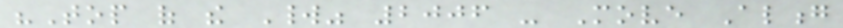"Top of the World" 2006 - Move Along
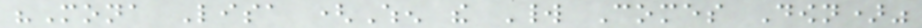"Mona Lisa (When the World Comes Down)"
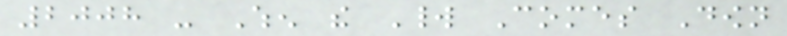2008 - When the World Comes Down
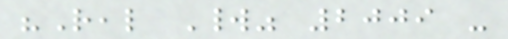"Real World" 2009 -
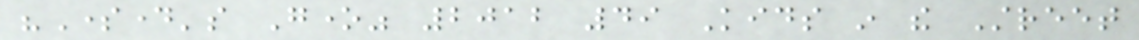"Someday's Gone" 2012 49 Kids in the Street
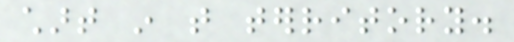chart in that territory.
